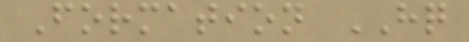Formation HQ
